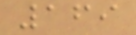169
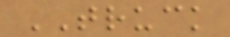TRUCK
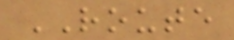ROUTE
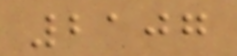2107
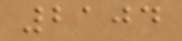2104
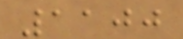1100
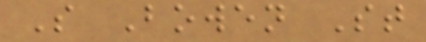S Bowen St
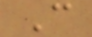C
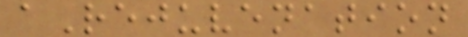aRejuvenation
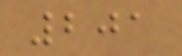201
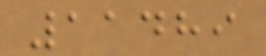11489
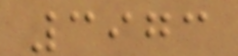3973
